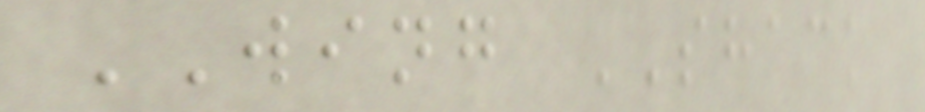WING SHACK
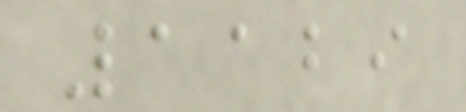1129
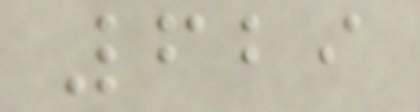629
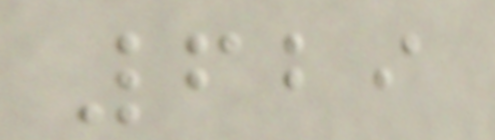629
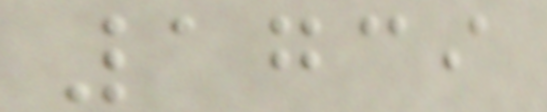1739
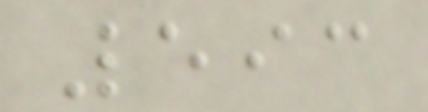593
